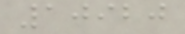10920
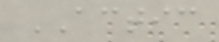ACTIC
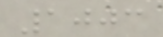1003
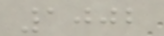1002
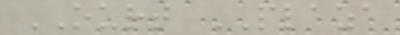OURT PLAZA
